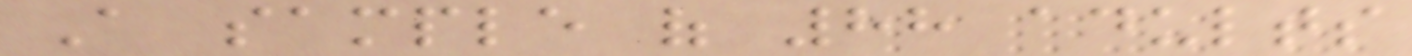A sample of 88 adults
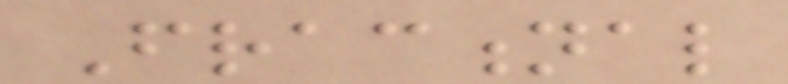Fractional
